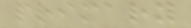primary
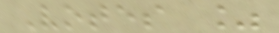Votes %
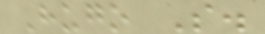Hugo S.
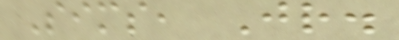Sims, Jr.
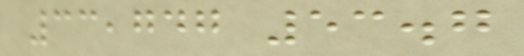33,747 53.7
